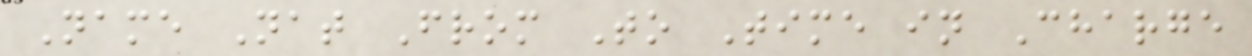Name Nat From To Time in Charge
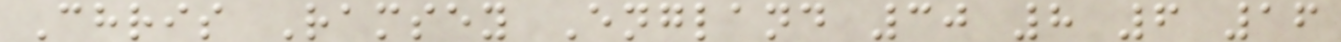Chris Ramsey England 30 8 6 16
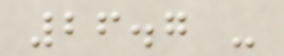26.7 -
